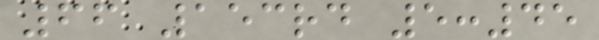66 153rd 5:45
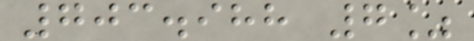703.988 7%
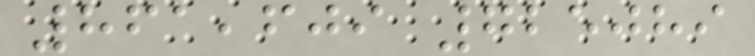861,609 725089
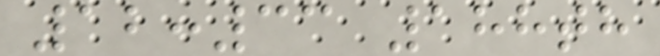12:33 188th
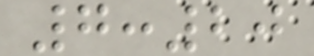7:20
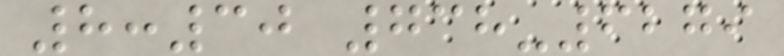8:30 738-6279
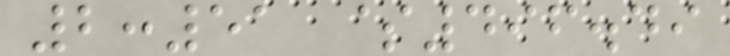2:51 $496.49
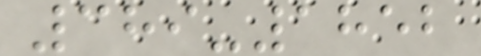389-1852
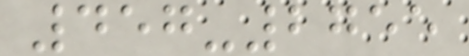457-2755
